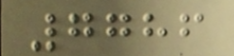7786
